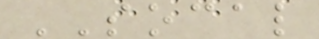SOCAL
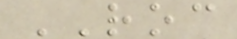ROC
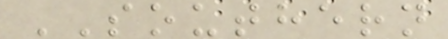SOUTHERN
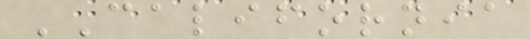CALIFORNIA
